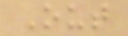Out
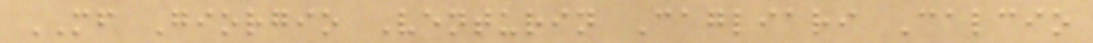MF Giorgio Venturin Cagliari Calcio
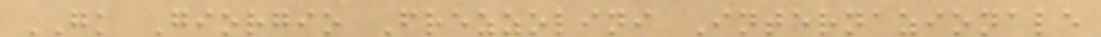GK Giorgio Frezzolini Internazionale
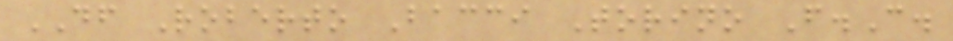DF Roberto Bacci Torino F.C.
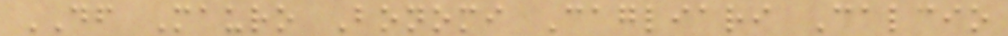DF Mauro Bonomi Cagliari Calcio
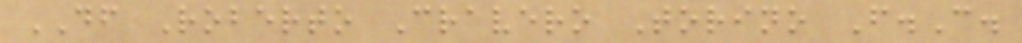DF Roberto Cravero Torino F.C.
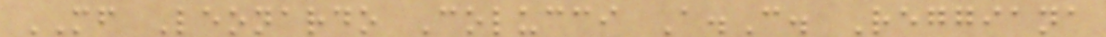MF Leonardo Colucci A.C. Reggiana
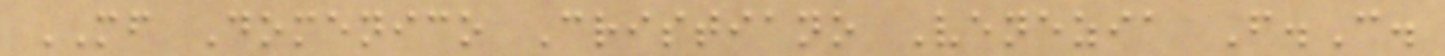MF Domenico Cristiano Venezia F.C.
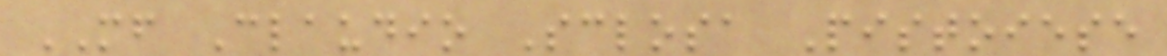MF Claudio Sclosa Pistoiese
